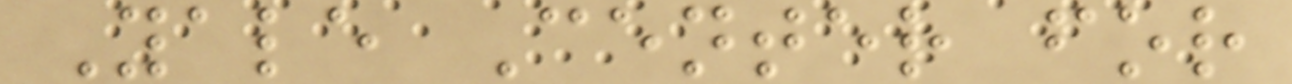Yale Center for
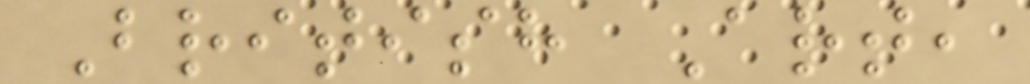British Art,
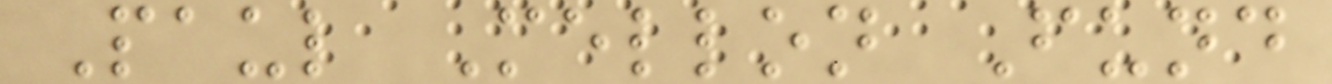Paul Mellon Fund
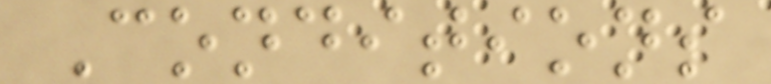Conditions
